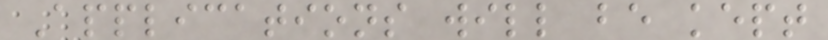Applications will be kept
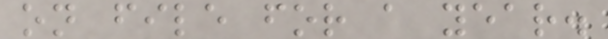on file for a year.
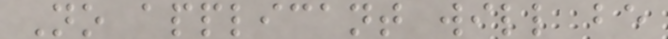No applicant will be
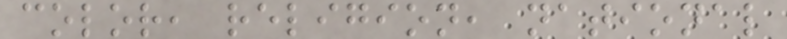color, religion, national
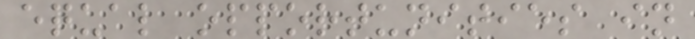equal opportunities in
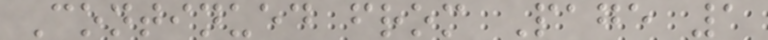Continued from Page 1
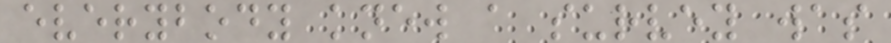everybody knew a survey was
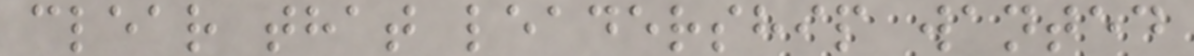clear that leadership wanted
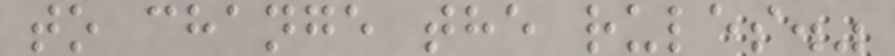to change the rules."
